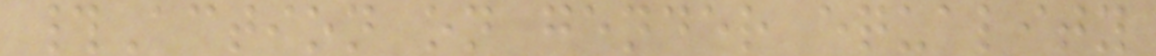#Action on gender equality
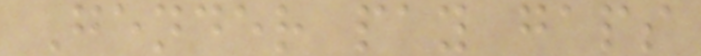Gender pay gaps
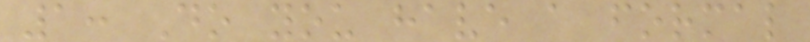1: Do you have a formal
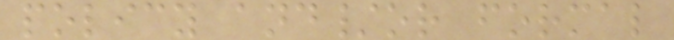policy and/or formal
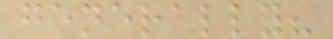generally?
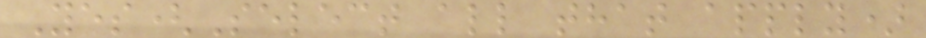Yes(Select all that apply)
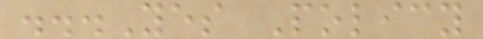...Yes Policy
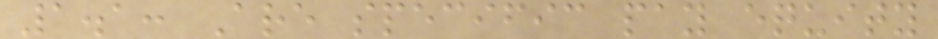1.1: Are specific pay equity
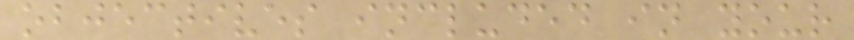objectives included in your
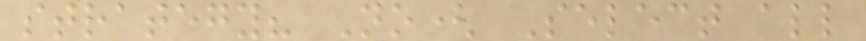strategy? No( Select all
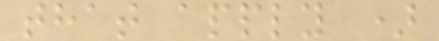that apply )
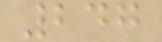247
